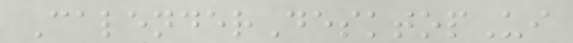CalenderDesktopUi
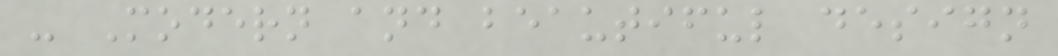- Modern and beautiful design
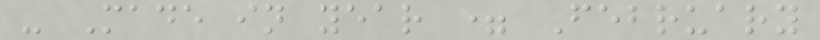- Made in year = February
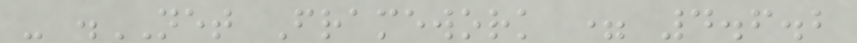- .NET Framework = 4.6.2
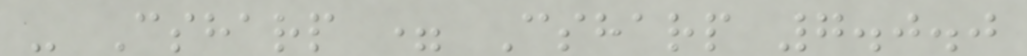- Csharp = Csharp 7.0.0
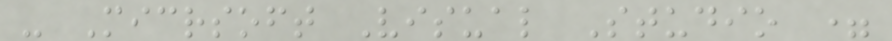- Micrsoft Visual Studio =
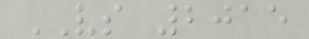VS 2015
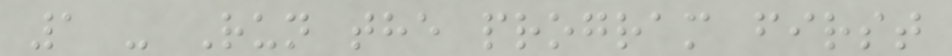1 - Run the program first
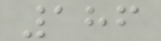186
